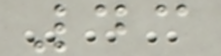43
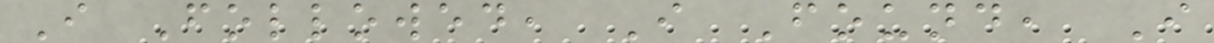I Followed, I Found, I
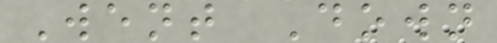Went Down
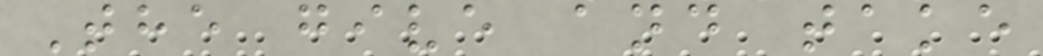The give and take
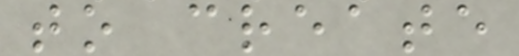to create
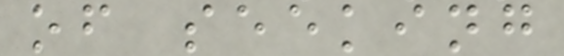of seeking
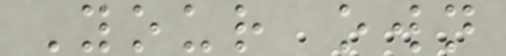Your own
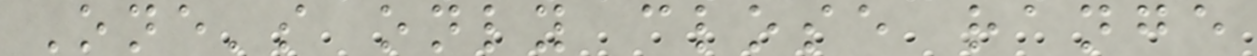One's only close range
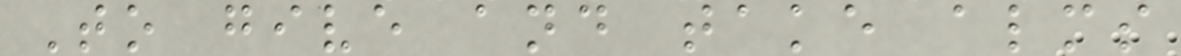To give and take alms
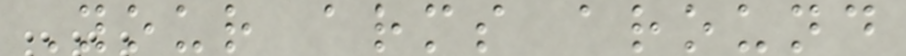Your arms around
